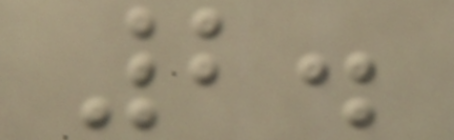2.
